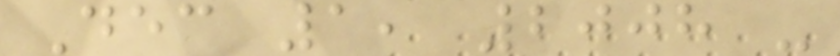Dec 1, 2008 -
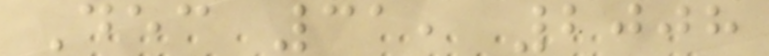Dec 31, 2008
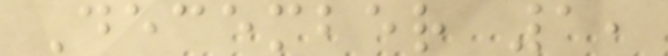December 1,
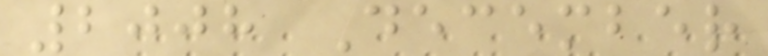2008 December
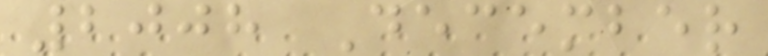2008 December
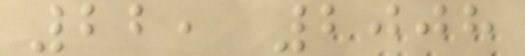22, 2008
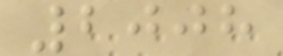2008
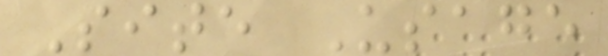Site Usage
